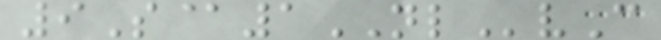9S@1NLvC
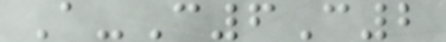A-C6C2
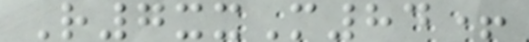R7xxM84+
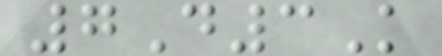7D3K
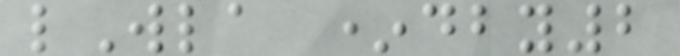lWla *dby2
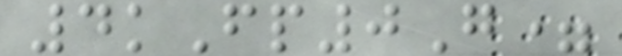4kFp0G=
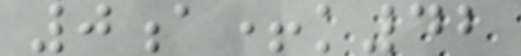0a+k42
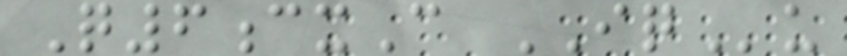Q6cxC IQu
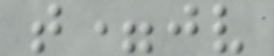t=jv
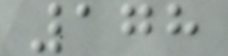178
